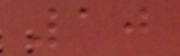10
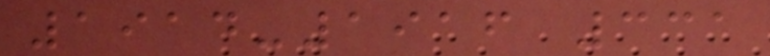1914-1916 331
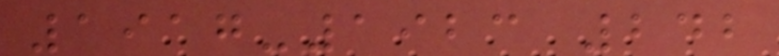1917-1923 242
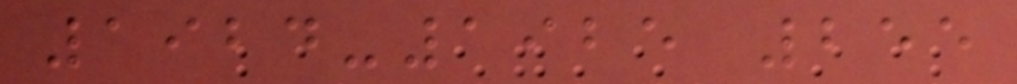1924-1925 255
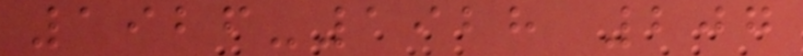1926-1928 207
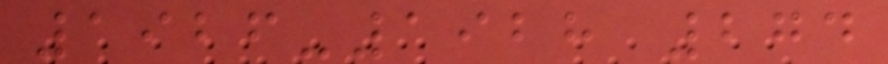1926-1928 274
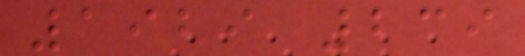1929 239
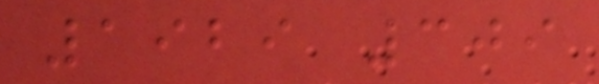1929 309
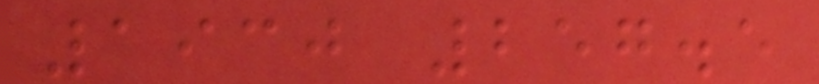1930 257.5
